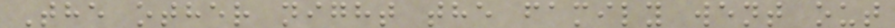The other night the family went out
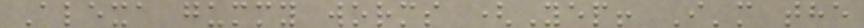Alexa gummy worms (Yep! I'm the
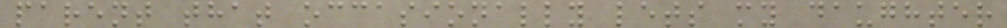parent that occasionally lets my daughter
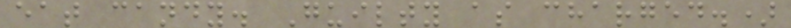eat candy. Guilty as charged.)
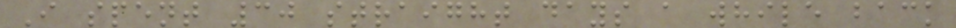I spent 30 straight days a while back
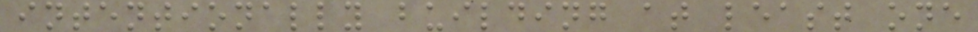intentionally building at least one
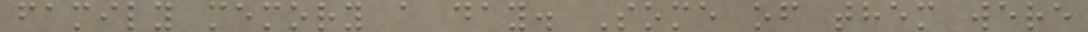family memory a day. Some of them were
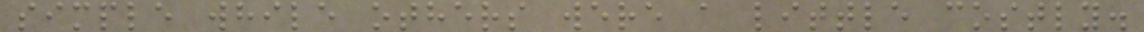simple while others were a little costly.
